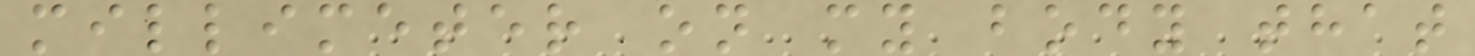millimeter on my body that
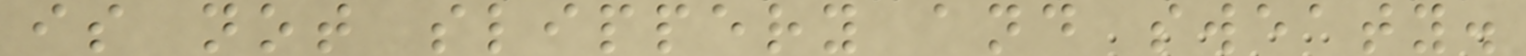is not slippery and sweaty.
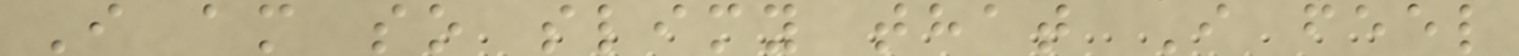I am so slimy that I feel
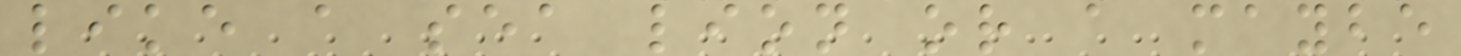like a sea lion or a maybe
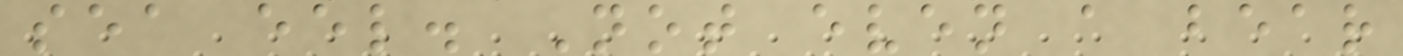sea eel. Not even a bear
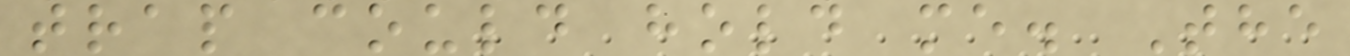trap could hold me. The
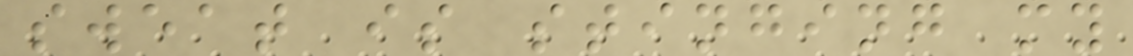sweat is stinging my
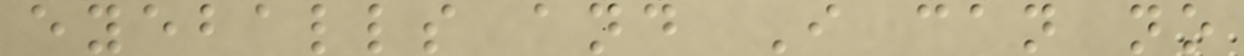eyeballs and I can no
